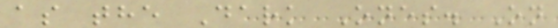as the Dark Ones. On
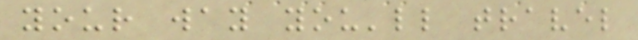your way you'll travel
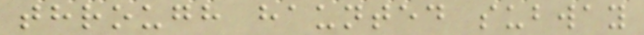through haunted subway
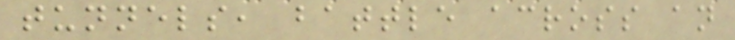tunnels, battle across an
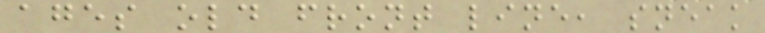ages old front line, sneak
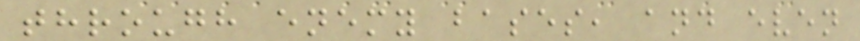through enemy bases, and even
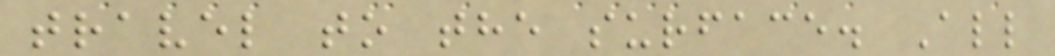travel to the surface. All
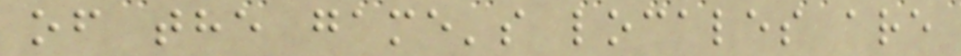of the game's locales are
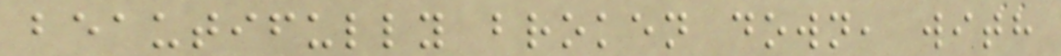beautifully broken down, with
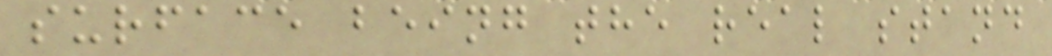surface being the real stand
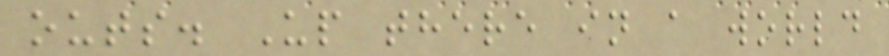outs. Up there in a world
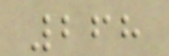268
